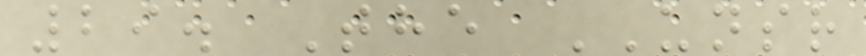29. The UNSR
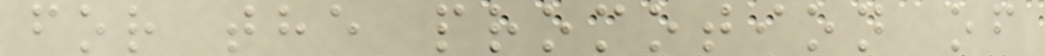for the promotion of
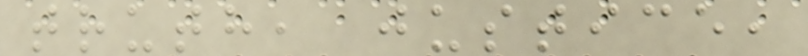truth, justice,
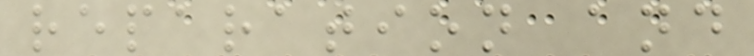reparation and
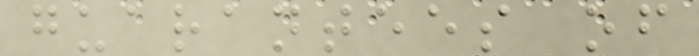guarantees of
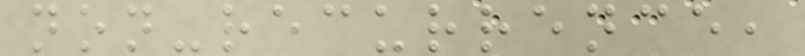non-recurrence,
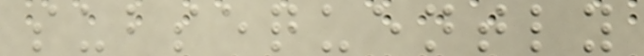subsequently
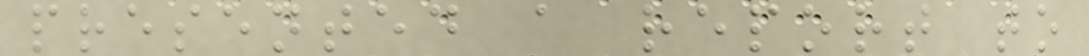presented a report to
